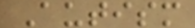Autism
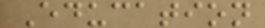Education
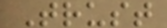Trust
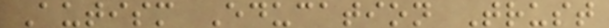Autism Education Trust
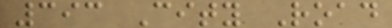393 City Road
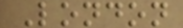London
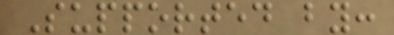Supported by:
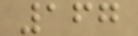167
